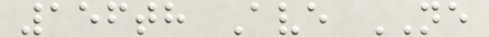156th Ave NE
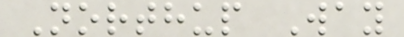Northup Way
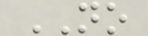NO
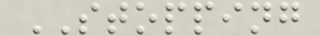STOPPING
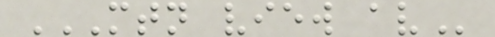MTN VIEW AV
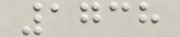1738
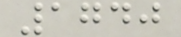1740
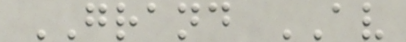GRAND AV
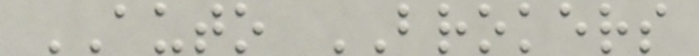AUTO BROKERS
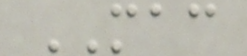MAC
